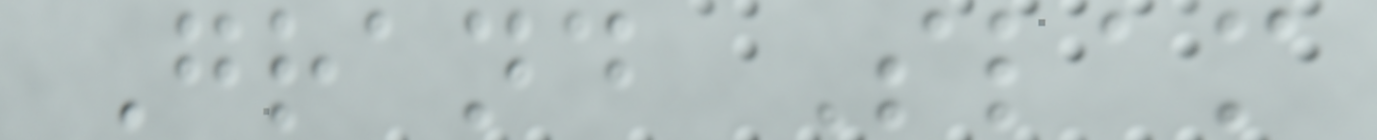Grand Slam
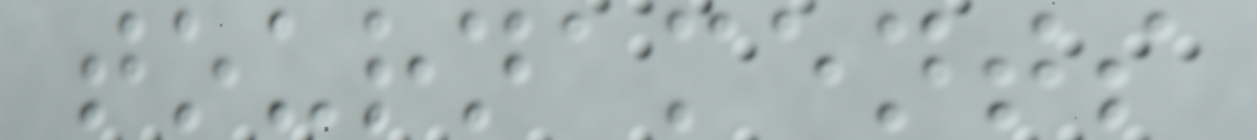tournaments
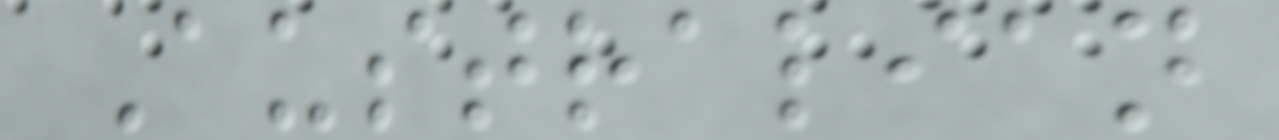Australian
